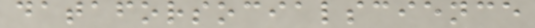dataforsocialscience
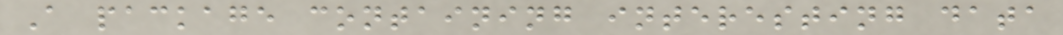A package containing interesting data
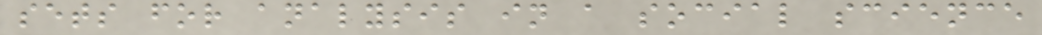sets for analysis in a social science
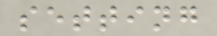setting
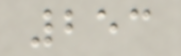253
